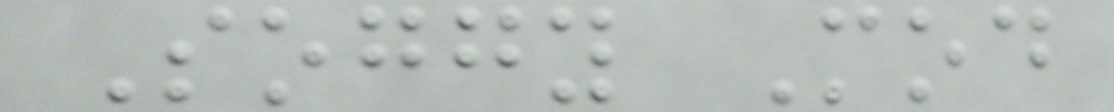Soggy Mod
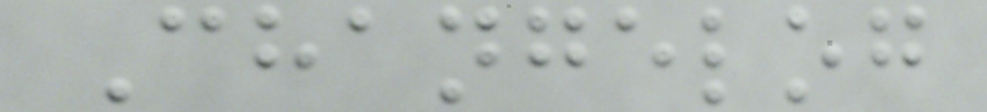Changelog
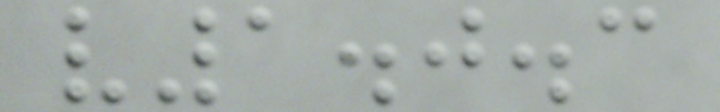v1.0.3
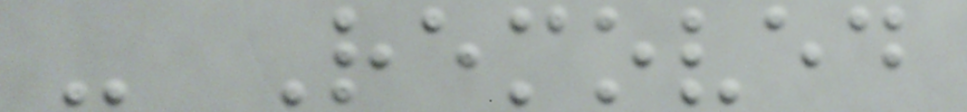- Removed
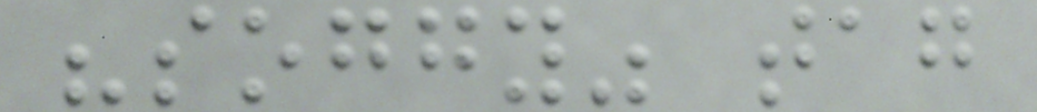"soggy" tag
